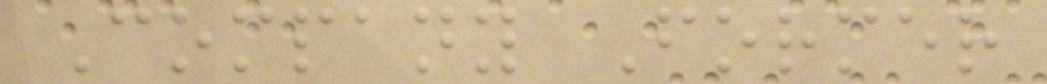Company Former
